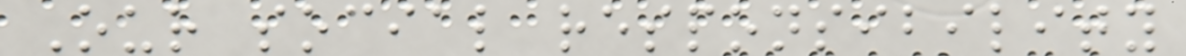Our social responsibility
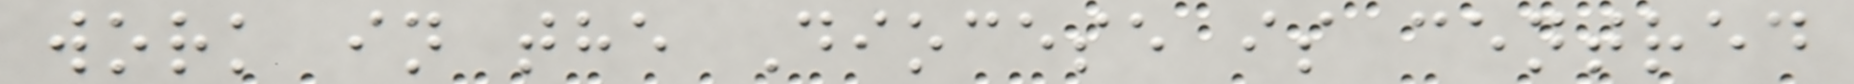work in the Diocese is centred
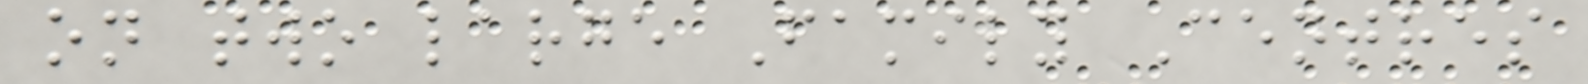on two large Family Centres
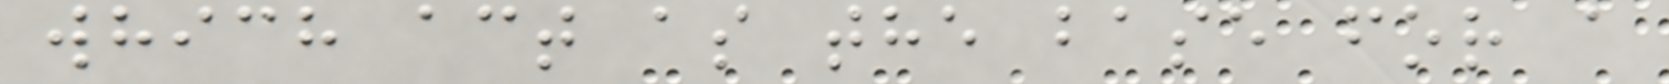which act as the base for a
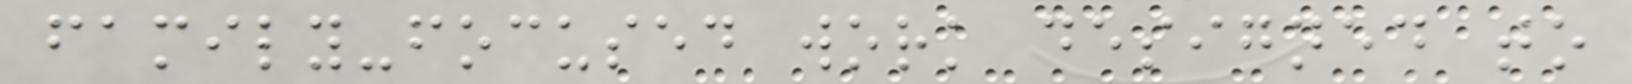family-focused work designed to
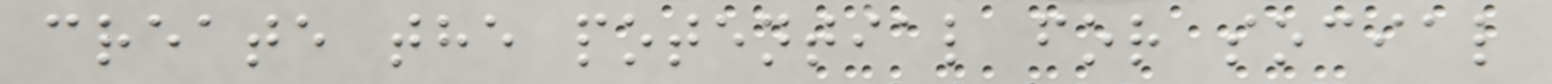create the potential for social
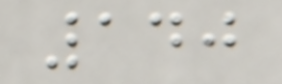140
